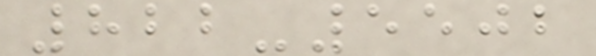822-5502
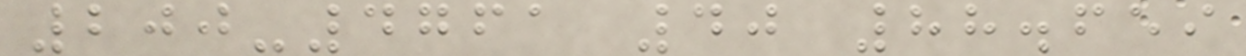200-4761 40 88.659
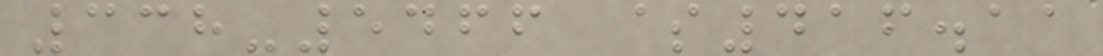338-5466 $416.11
